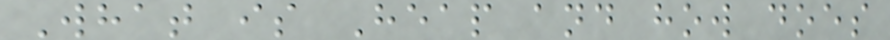What is Heap and how does
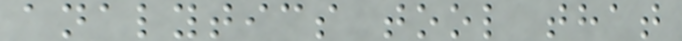analytics tool that
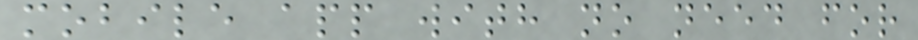mobile app with no need for
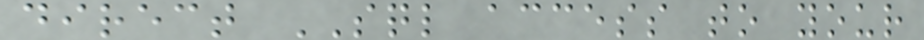direct SQL access to your
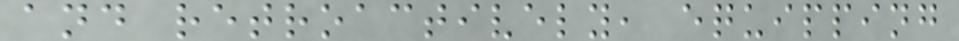and retroactively, equipping
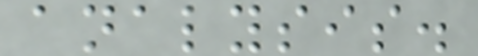analysis.
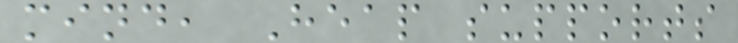mind, Heap supports
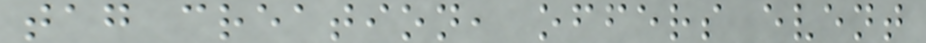tag creation, offers event
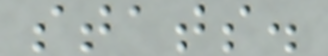stats.
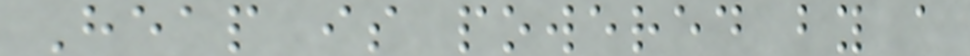Heap is powered by a
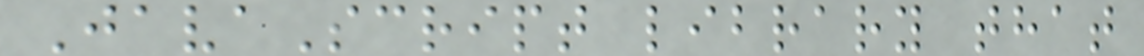JavaScript library that
